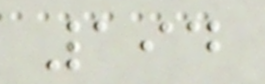194
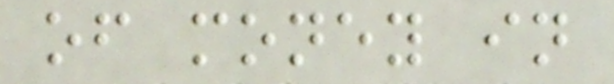of money in
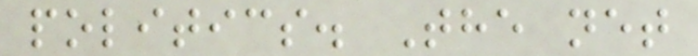politics. The net
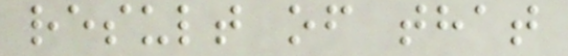result of that
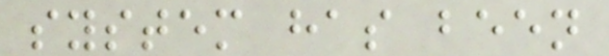system has been
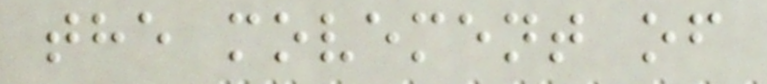the movement of
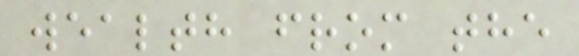wealth from the
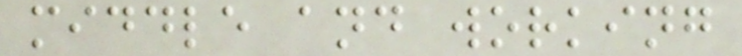middle and working
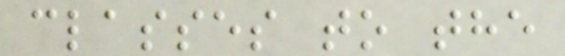classes to the
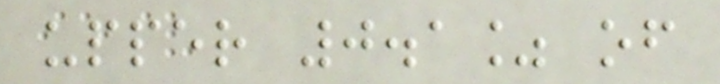upper 0.1% of
